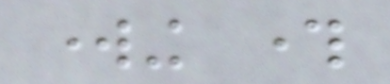working through
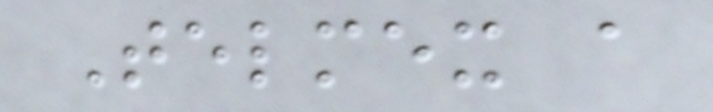Telmex a
